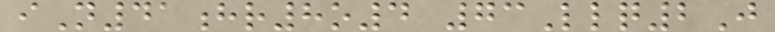iN41hr8o4 73Llq2J
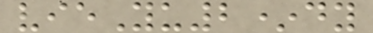vieYu2*dy
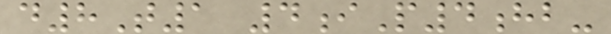d8T1 4iP4hb-
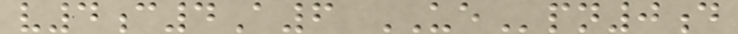v4c4A6 UEpn0d
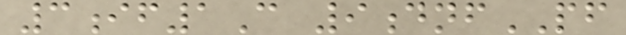3if1C 9dnfPF
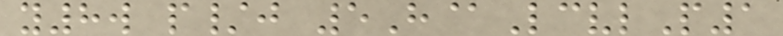y8w p/j 5H@LcvlP1
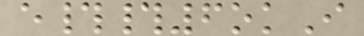e##6okI
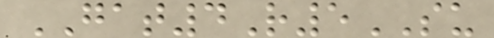GAT4R5SU
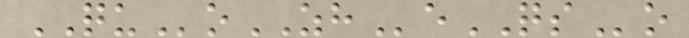QUoZHeQSo
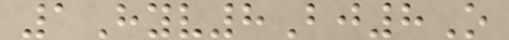1Hyv8Bj8O
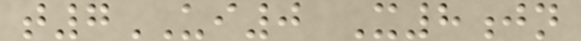t7UI0 X8jn
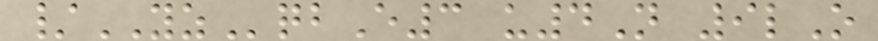/YZqbE3 u4N 9lO
